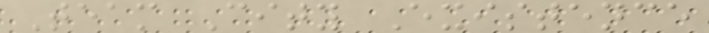Team City Existence
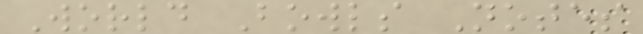World Bowls Notes
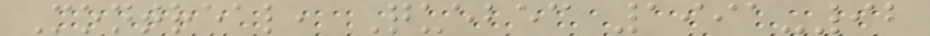Montreal, Quebec 1991-92
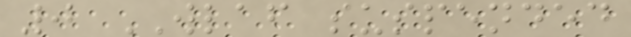0 WLAF suspended
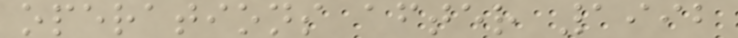operations after 1992
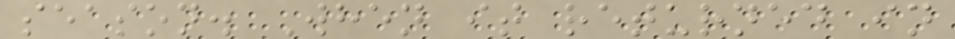season. When it returned in
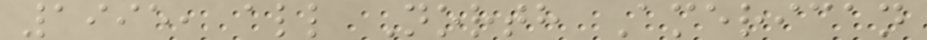1995, all North American
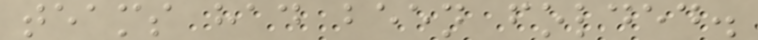teams had been folded.
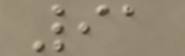91
